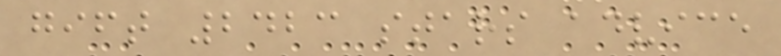gift 2423 stars advice
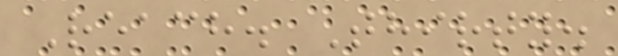Reach. Thirty.
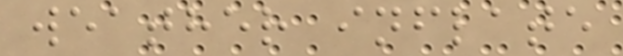weather inflate
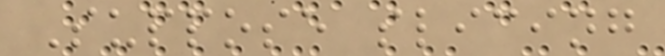Suppose slicing
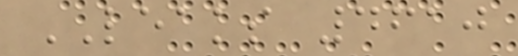LEAKS 4610
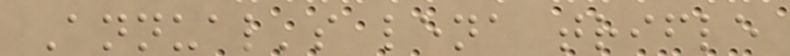Annual's lena trifle
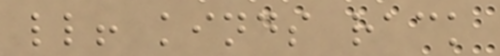ll! kinds rack
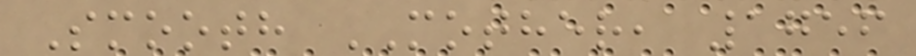Smooth MOTHER, 1756
